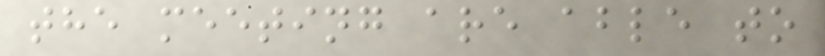the meeting are able to
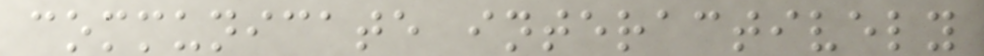communicate interactively
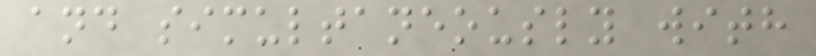and simultaneously with
